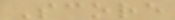Score
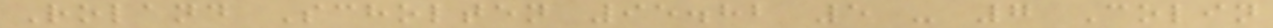Roland Scholten 95.82 5 - 7 Colin
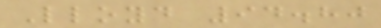Lloyd 94.80
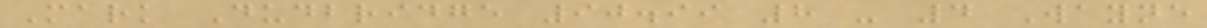Mark Dudbridge 90.99 8 - 4 Wayne
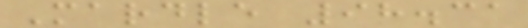Mardle 98.31
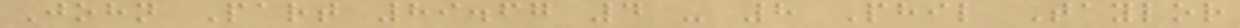John Part 89.67 4 - 8 Phil Taylor
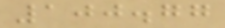100.77
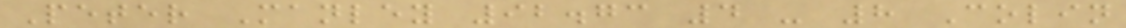Peter Manley 92.73 4 - 8 Colin
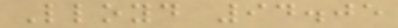Lloyd 94.05
